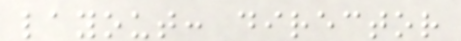layout: director
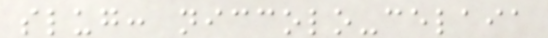slug: niccolo-celaia
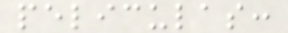peliculas:
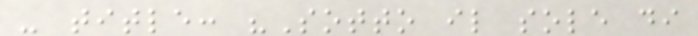- title: "Sotto il sole di
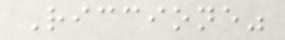Riccione"
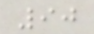90
